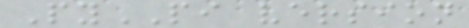PyPI version
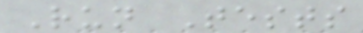Run Tests
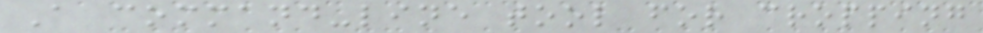A command-line tool for cropping
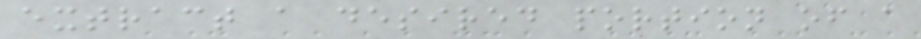extract a desired portion of a
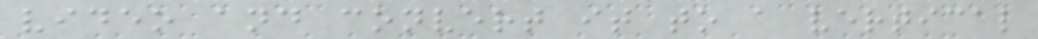video and convert it to a vertical
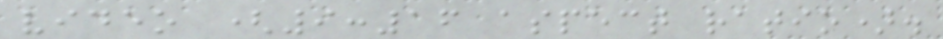video (9:16 aspect ratio).
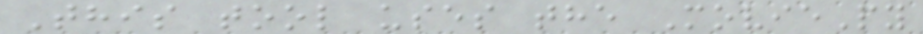This tool uses the MoviePy
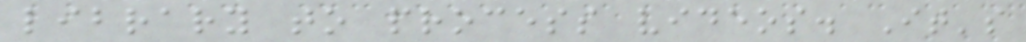library to process videos. It's
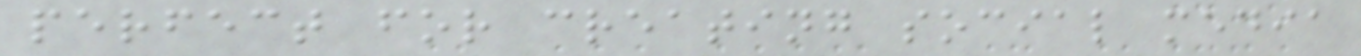perfect for creating social media
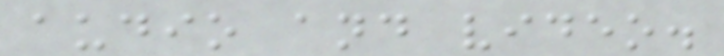audio and video.
